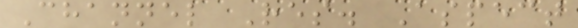Channel Res. Aspect
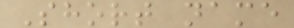Short name
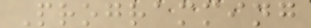Programming
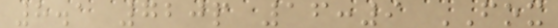8.1 720p 16:9 FOX
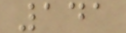141
